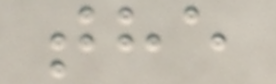the
